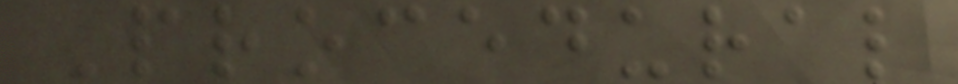Procedural
